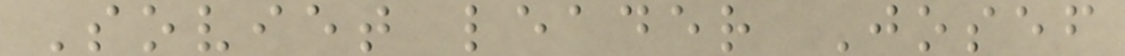Soviet leader Josef
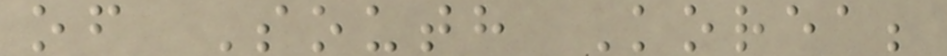of South Korea;
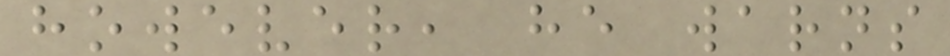however, he warns
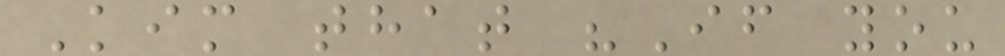Kim that "If you
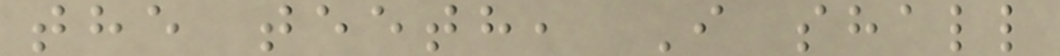the teeth, I shall
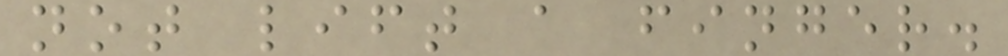not lift a finger.
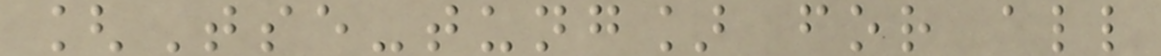[Tse-tung] for all
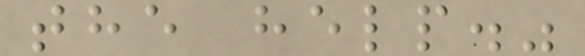the help."
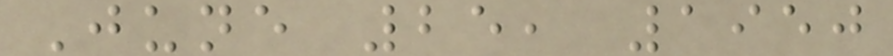June 25, 1950
